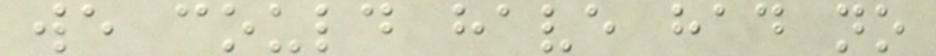we could have had no
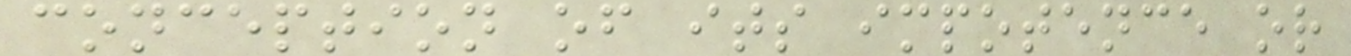conception of its impotence or
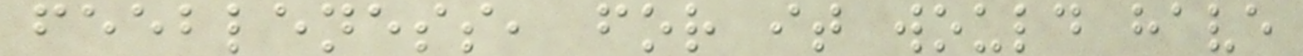feebleness, for it would have
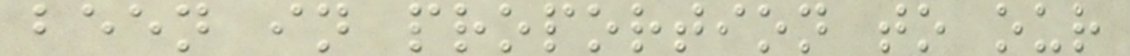been in proportion to our
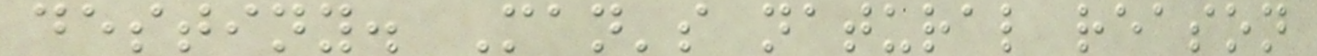destiny. Man's natural reason
